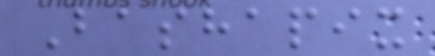Bashapix
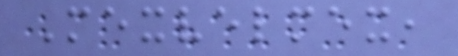Mexvelmex,
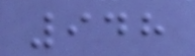948
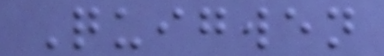Quigwen
